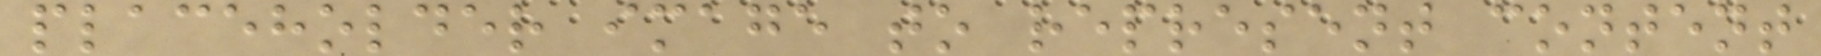placeholder image to represent content
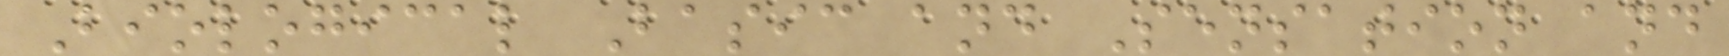Biological Basic and Sensation and
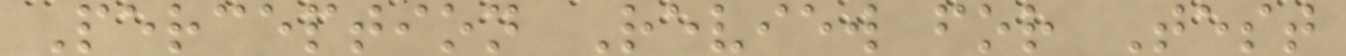Perception Review for Test
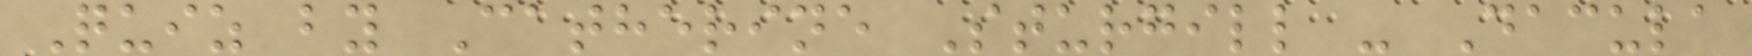Quiz by Catherine Sturgill - Dacula
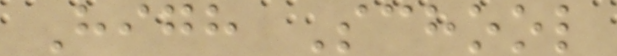High School
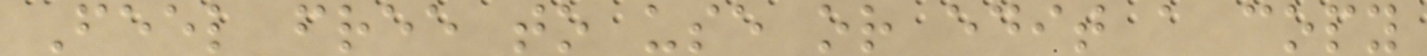Feel free to use or edit a copy
